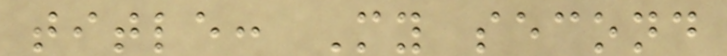title: My second
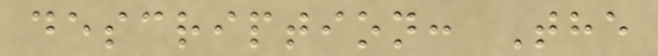description: The
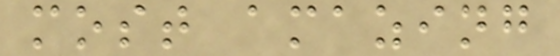most amazing
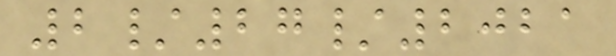2/27/2021
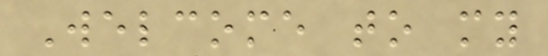Welcome to my
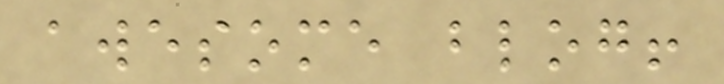awesome blog!
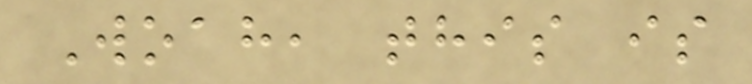Woah, this is
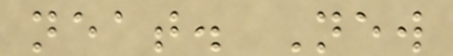neat. New
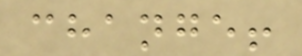change!
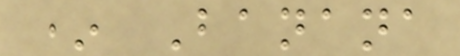* Banana
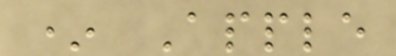* Apple
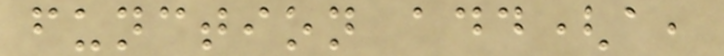function add(a,
